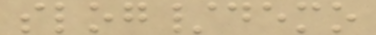slog/demo
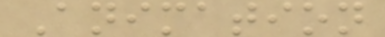Animation
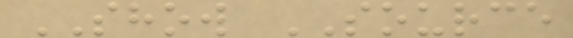SHOW SOURCE
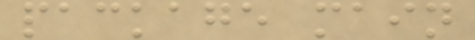package main
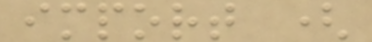import (
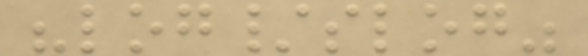"log/slog"
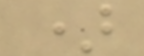)
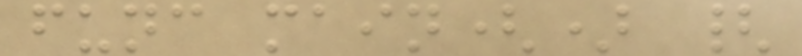func main() {
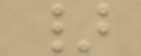}
